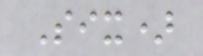Six)
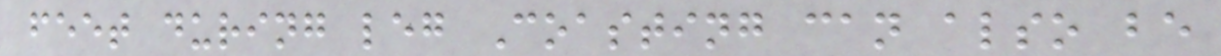feet during leg Coasting can also be
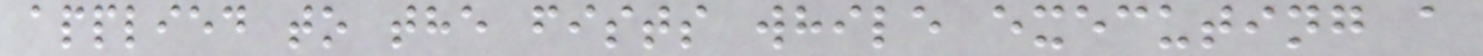applied to the fists while executing a
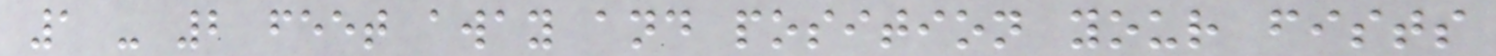1 - 2 feet away and position your fists
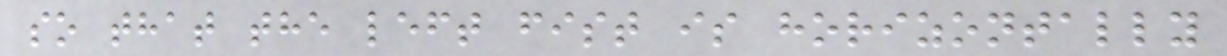so that the left fist is horizontally
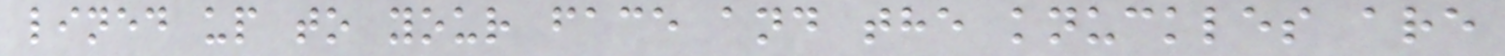lined up to your face and the knuckles are
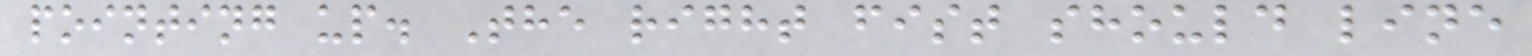pointing up. The right fist should line
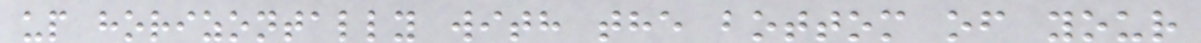up horizontally with the bottom of your
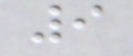9
